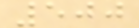500
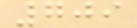709
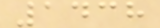1438
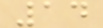14
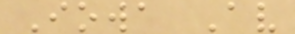Iowa Av
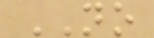NO
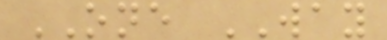ONE WAY
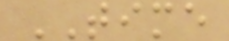TIME
